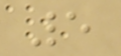5
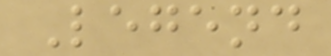Legend
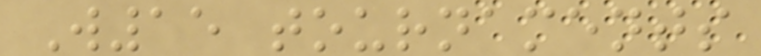W15 tournaments
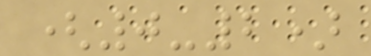(0-2)
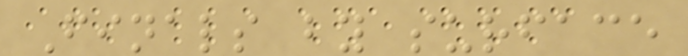Finals by surface
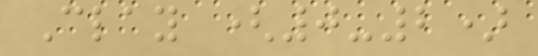Clay (0-2)
